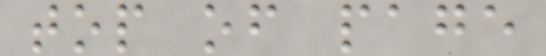top of page
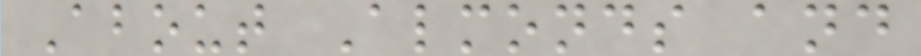About Almonds and
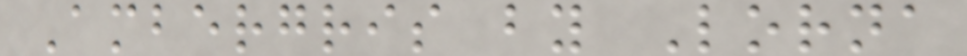Ambergris by Lorna
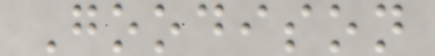Goodison
